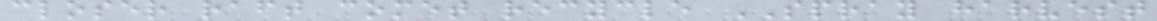closer raft comet recycle SPRAY harvest
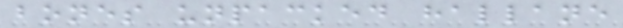bones unpacked hallane
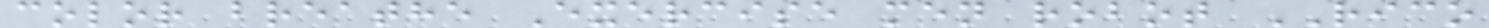color breathe Exercise men robot RICO
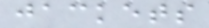jackets
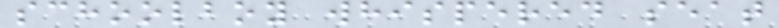schoolboy whispered seat
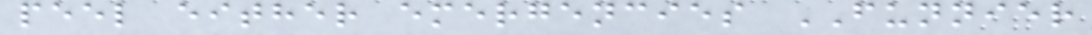peel either emergencies FUNNIER
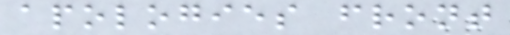apologies front
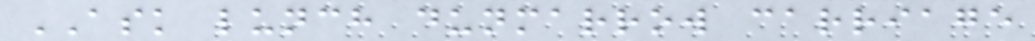ASK lunch dunmarrow carriage
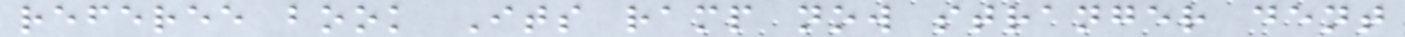referee book Its ramp now stranger dent
